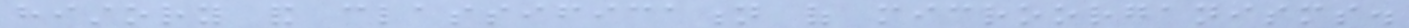history and classification of microorganisms.
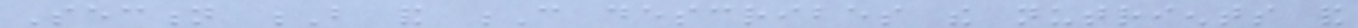Section B and C describes the nutrients and
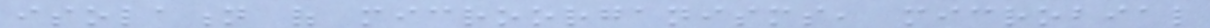isolation of microorganisms, microbial
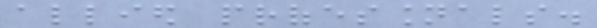allied professionals.
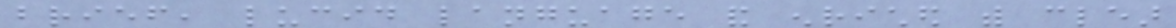brief, lucid language and enriched with clear
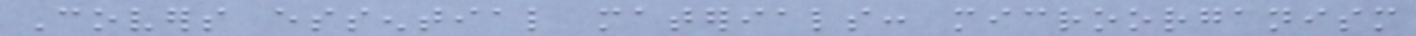Covers essential materials: microorganism
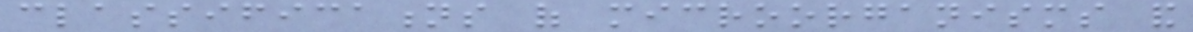classifications of microorganisms and
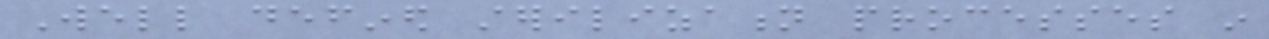Well defined sterilization processes in
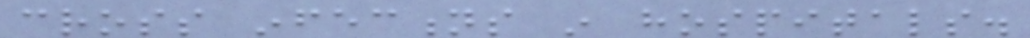cross infections in hospitals.
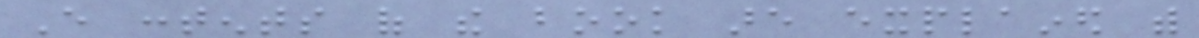Every contents of the book are explained with
